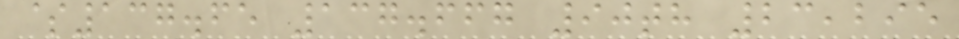$137.65 137.667 90th 23,295
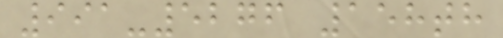991-5276 158th
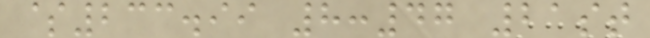$233.99 8:47 21st
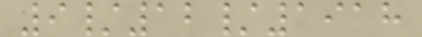9/12/1918
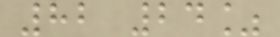82 24%
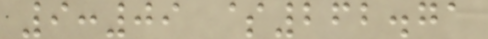9:09 $262.71
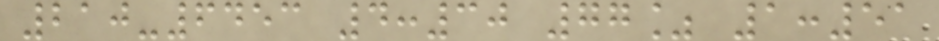210-6453 4:30 77% 1:51
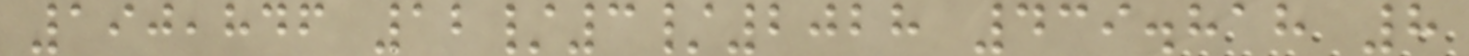190,846 12/3/2028 439.818 8
